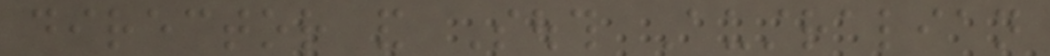director and South Australian
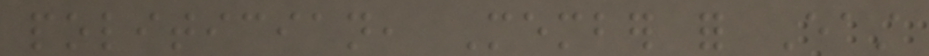politician, Member for East
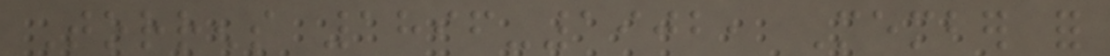Torrens 1896-1902, Member for
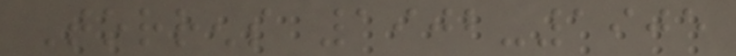Torrens 1902-1905
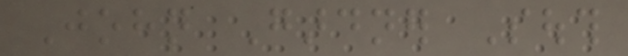John Gardner South
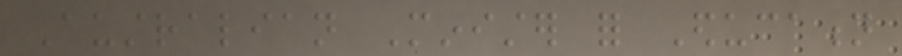Australian Minister for Education
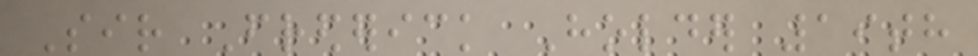Sir Frederick Holder 19th
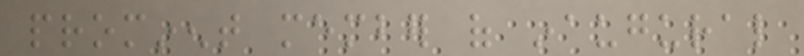prominent member of inaugural
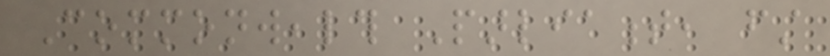Commonwealth Parliament, first
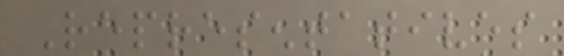Representatives
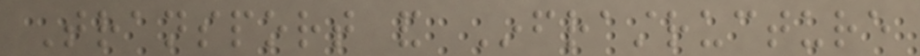Transport and Infrastructure
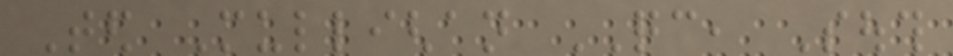Ted Mullighan QC, South
